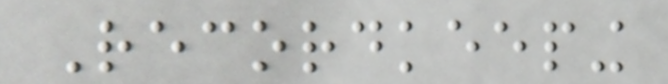Recordkeeping
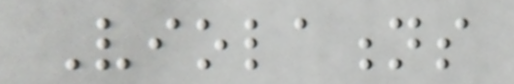Violations
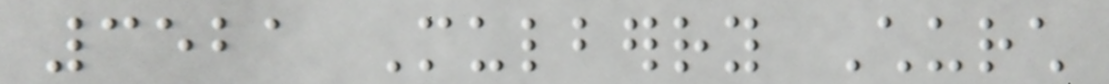3521 Mulberry Church
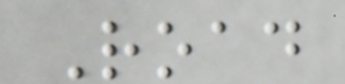Road
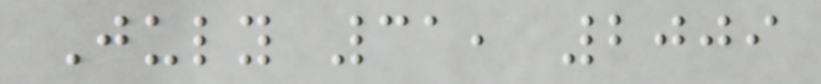July 31, 2009
